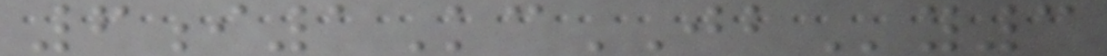6i1KcJBy3
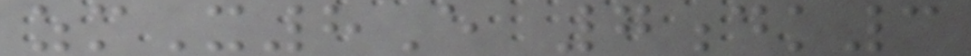zmX8E 7dk3
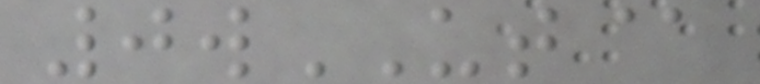0wUT@
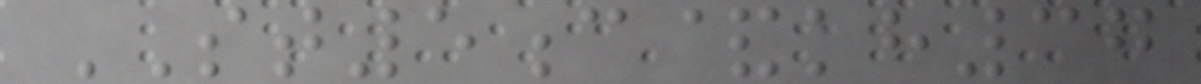ST5c&kh37
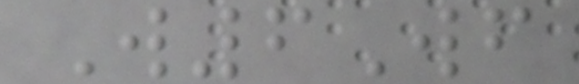W6Wf
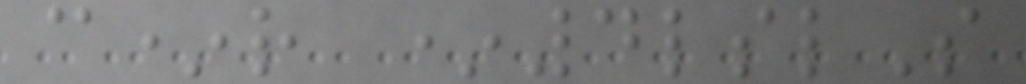c*r *4lslS
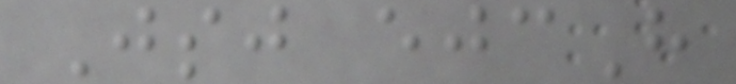Jsj ejcH
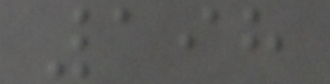198
